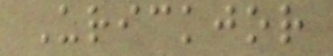Urickjor
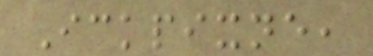Ickpixne,
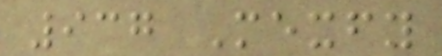937 Mexfy
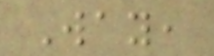Way,
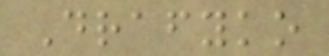Drafyko
